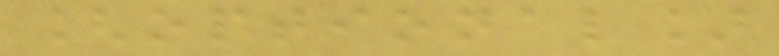[optional]
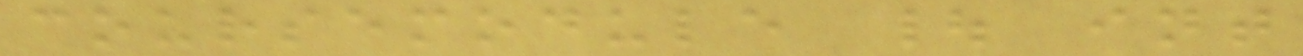coursemodule | int
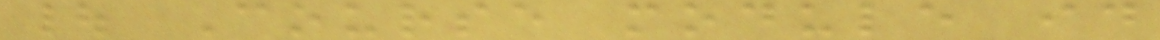| Course module id
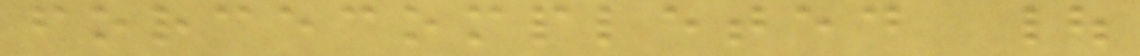forcecompleted |
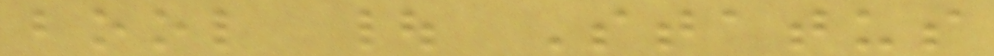bool | Status
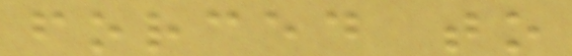forced to
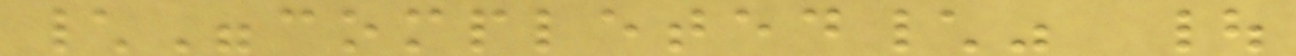\"completed\" |
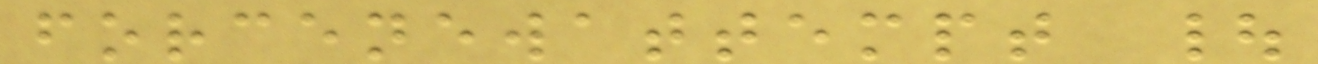forcenewattempt |
